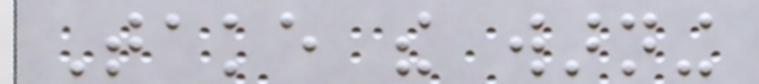Take the warning
